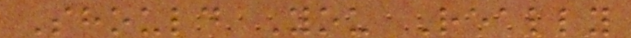Should You Really
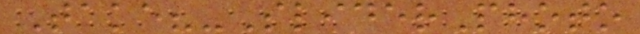Take?-SliderPhoto
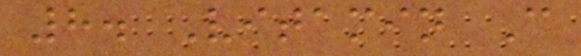8. Vitamin C
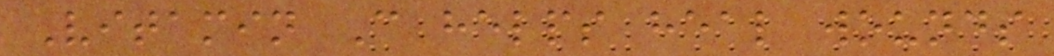Vitamin C helps heal wounds
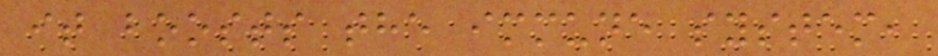it boosts the immune system,
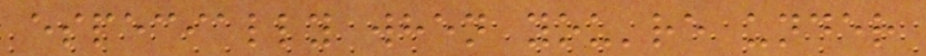especially when you're under
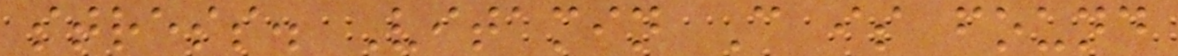stress. Vitamin C is found
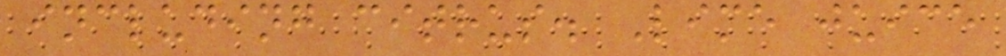including citrus. Lime juice
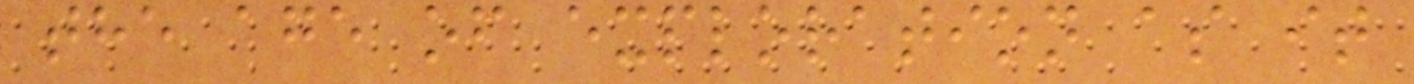the age of exploration as it
